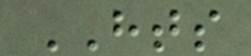HTS
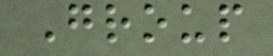Group
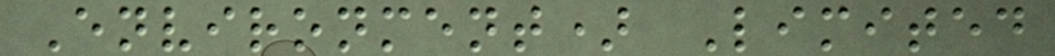Environment) Limited
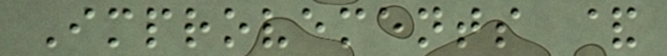Improvements &
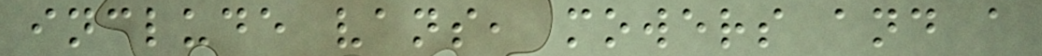include vans, mowers and a
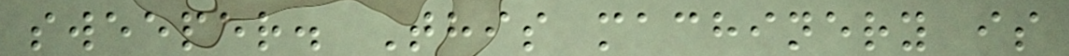sweeper. This machinery is
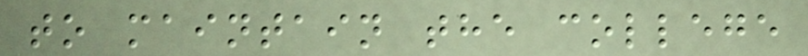to maintain the college
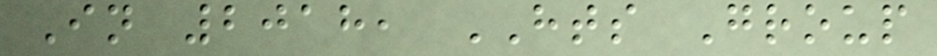In 2018, HTS Group
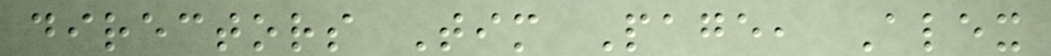directors Tim Page, Alex
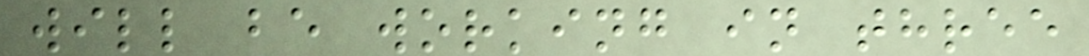will be working in three
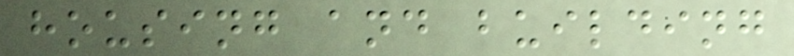housing and building
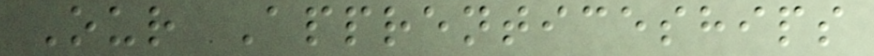Our Apprenticeships
